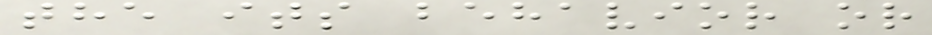the its behavior or
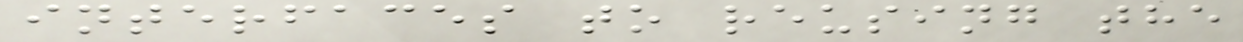interfaces to reusing the
